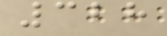328
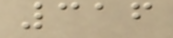316
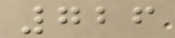726
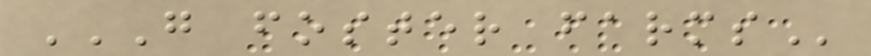G FOSTER FARMS
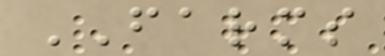FARMS
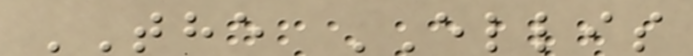THE ELLIS
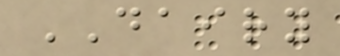DAIRY
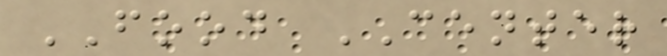FOOD CENTER
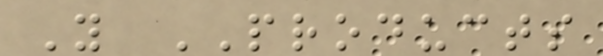Y PRODUCTS
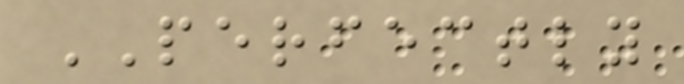PERFECTLY
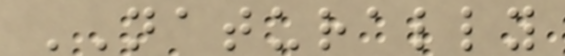NATURALLY
